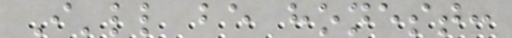I'll be honest:
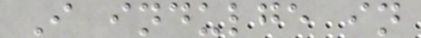I indulge in
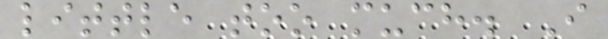little too much. I
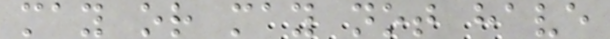may or may not have
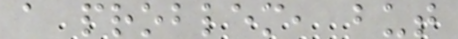a problem, but
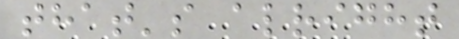that's alright
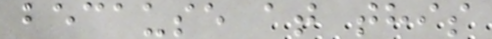because at this
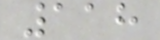118
